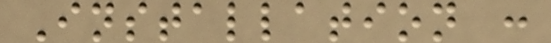Installation :
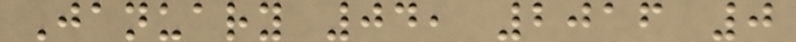January 04, 2016 0
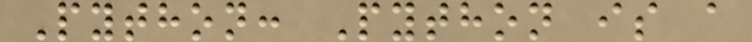Python: Python is a
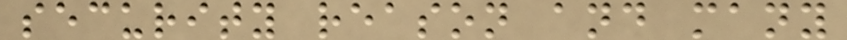security reason and many
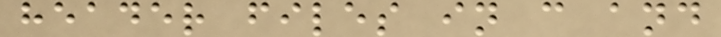header files in c and
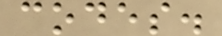codes.
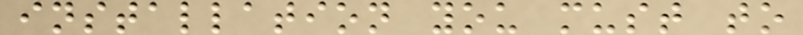installation you must to
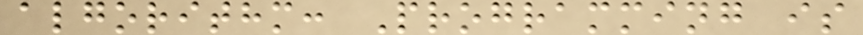algorithm: Programming is
